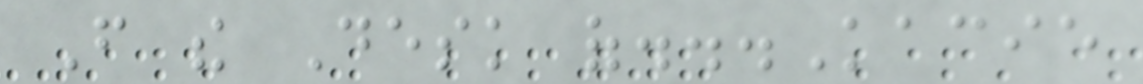From the Desk of...Kacie
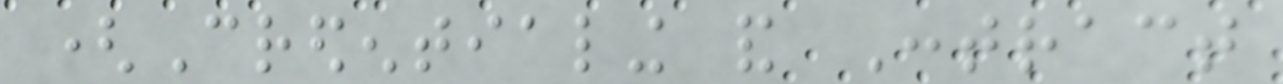(Credentialing and Contract
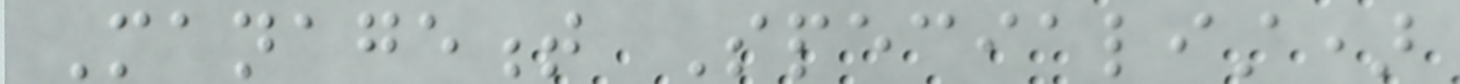Management Specialist)
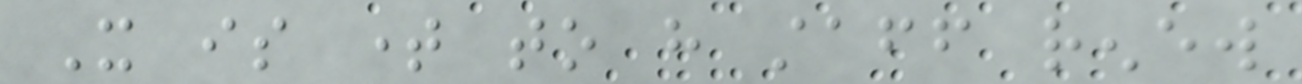It is time to have staff renew
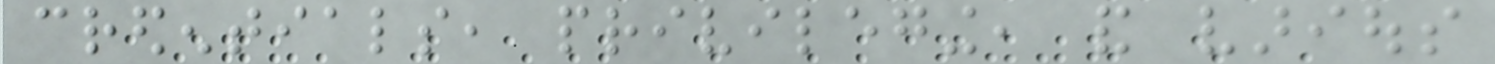credentials, privileging, and various
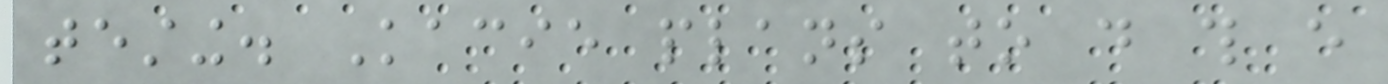testing. Kacie plans to do this every
